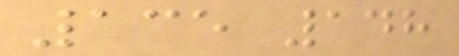135 148
